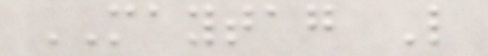MAYTAG L
